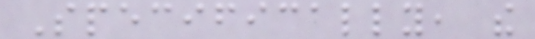Specifically, the
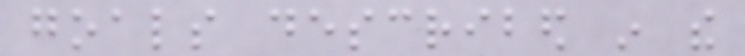goals described in the
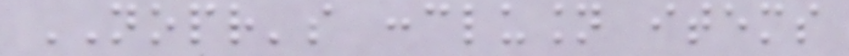NOPR's conclusion items
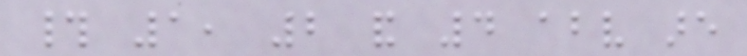# 1, 2 and 4 above are
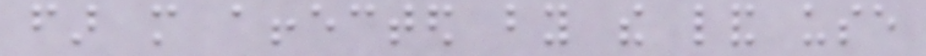far more affected by the land use
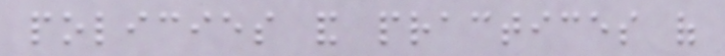policies and practices of
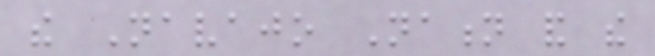the Navajo Nation and the
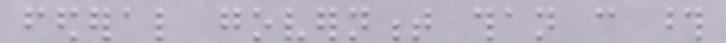federal government than can those
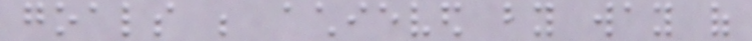goals be achieved by way of
